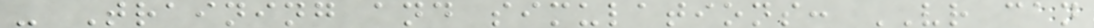- Training and simulations: VR can
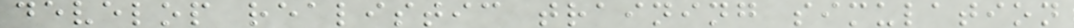develop realistic training simulation
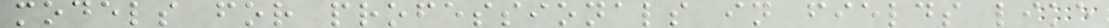models for professionals in fields like
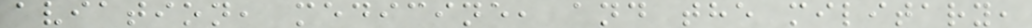aviation, medicine, and the military,
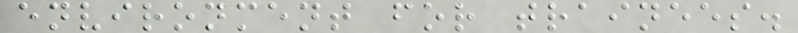environment for trainees.
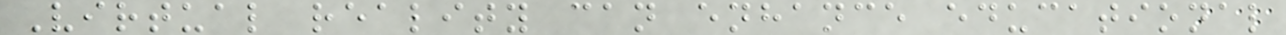Virtual reality can enhance educational
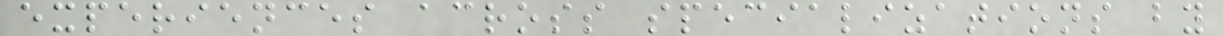experiences across specializations by
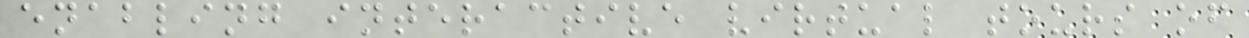enabling interactive virtual tours of
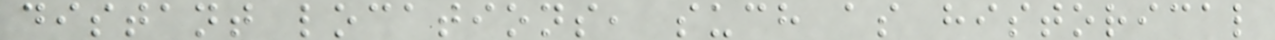distant locations, such as historical
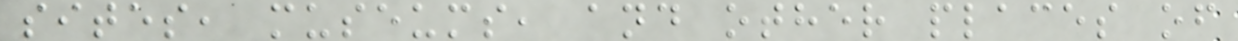sites, museums, and other places of
